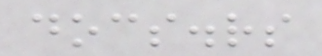docs.rs
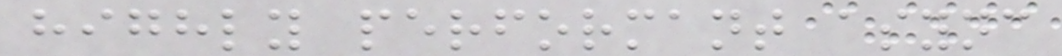highly performant async
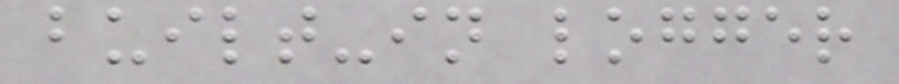built-in logger
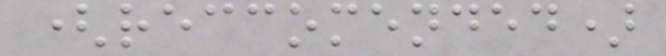(reccomended)
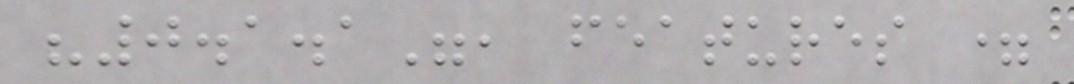"0.1.1", features =
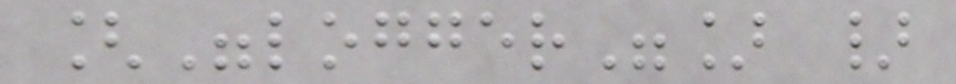["logger"] }
